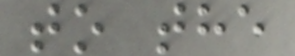to the
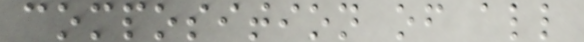composition of all
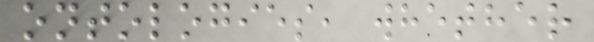ontologies, whether
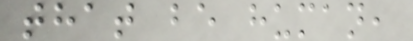that be human,
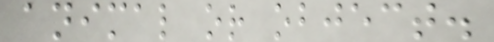animal or object.
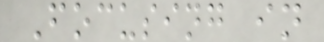Focusing in
